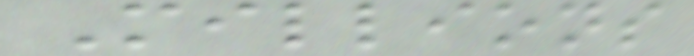Millions
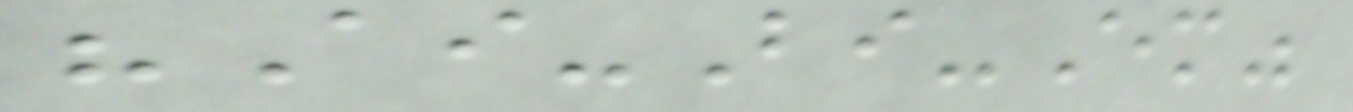"Ai-Bi-Em"
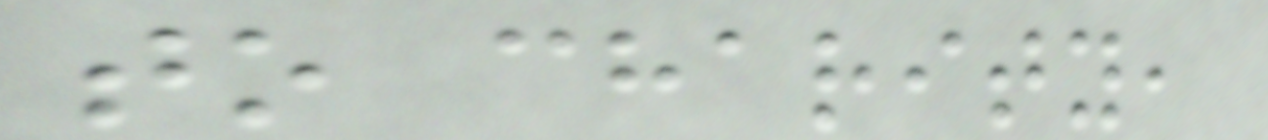to charity,
